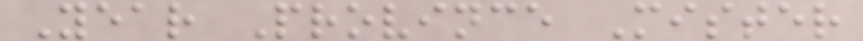Year Province Mister
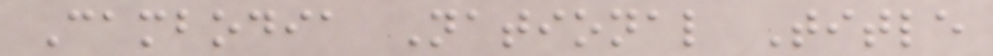Cambodia National Title
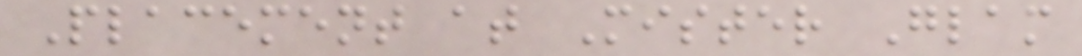Placement at Mister Glam
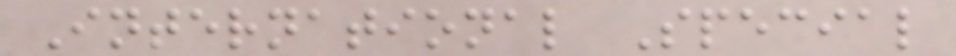International Special
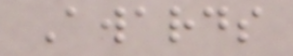Awards
